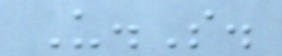U.S.
